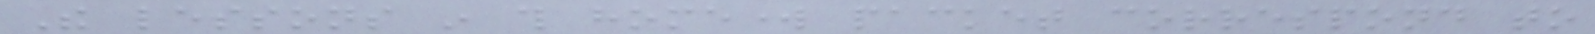The lessons in this homework packet correspond to
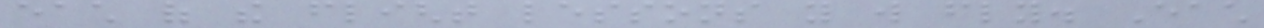each of the flight lessons you will fly. Each
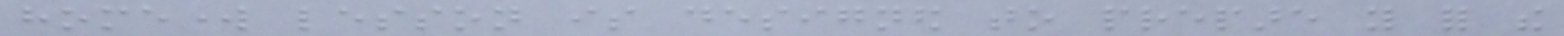homework lesson is designed to prepare you for the
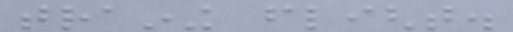training flight.
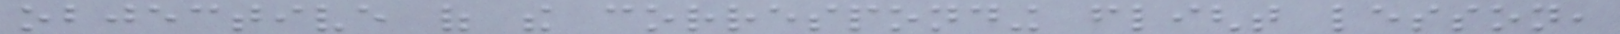objective of the corresponding flight lesson,
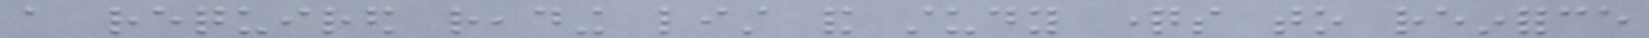a required reading list and study questions to reinforce
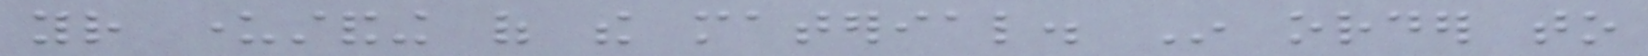your understanding of the material. In order to
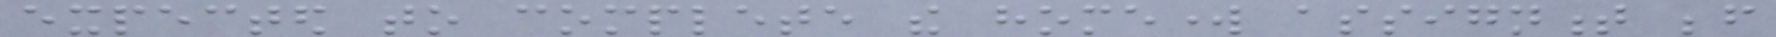expected to complete the homework assignment before
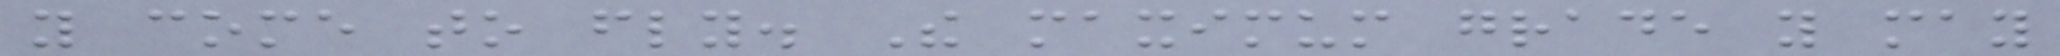you come to fly. The maximum grade you may
